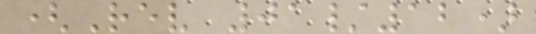(Rev 01/12)
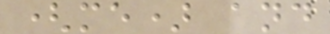(me) and
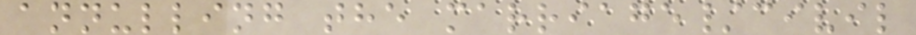annulling the marriage/civil
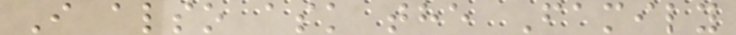I also ask the Family
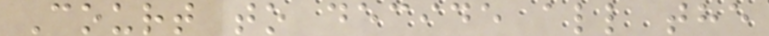Court to decide all the
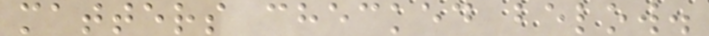matters checked below.
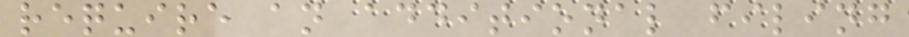require an additional filing
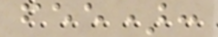fee):
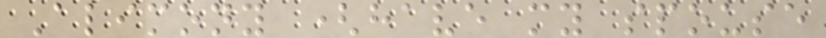Alimony (have my spouse
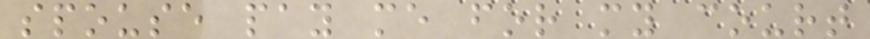spouse pay me for my court
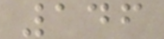146
